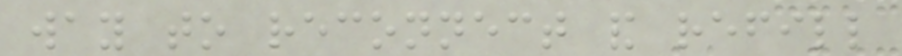way to reconnect and refill
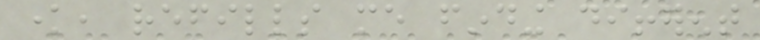know, refills me finding different
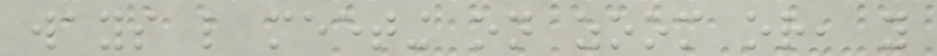ways like meeting on zoom or, you
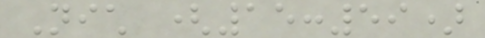Nich (15:59)
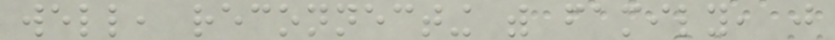well, reconnecting with family, just
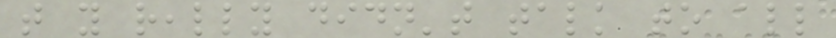that you really didn't talk to all
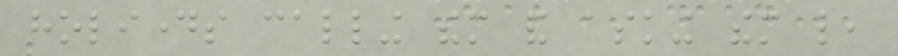holidays calling them and asking them like,
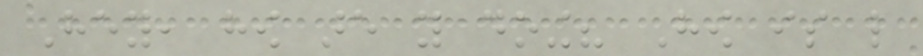Hey, how are you doing? How is like
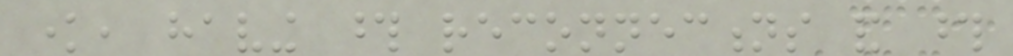know, having those reconnections and those
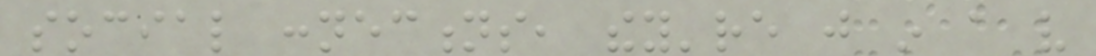social connections, they're just in a very
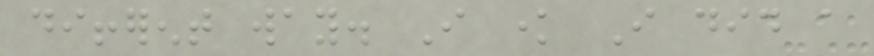different way. I know I did a
